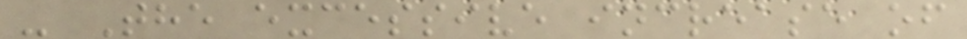- The excessive increase of
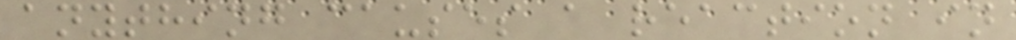anything causes a reaction in
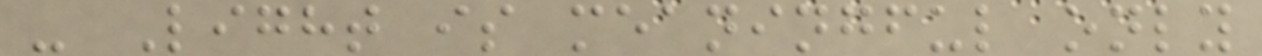- Light is meaningful only
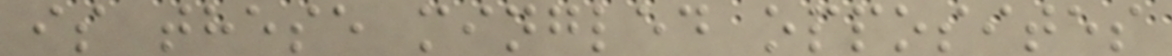is these mingled opposites
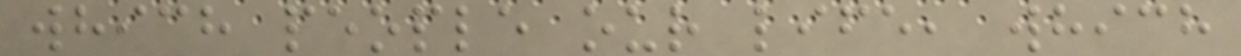which people our life, which
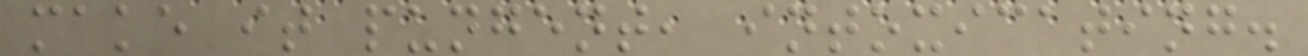make it pungent, intoxicating.
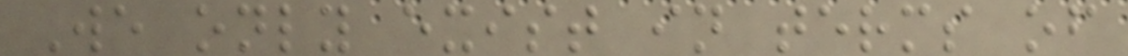We only exist in terms of
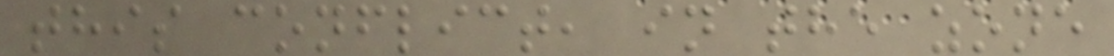this conflict, in the zone
